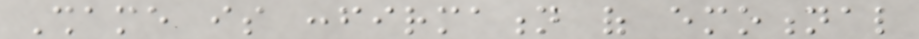Shame is confirmation of emotional
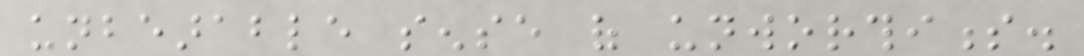unbearable sense of unworthiness.
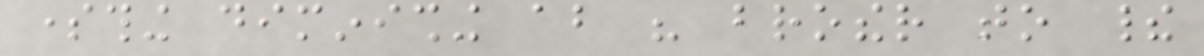something diminishing about his brother to their
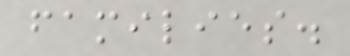families.
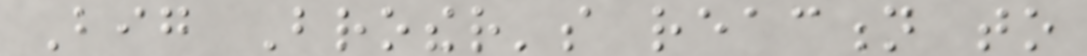Big Brother's reaction to
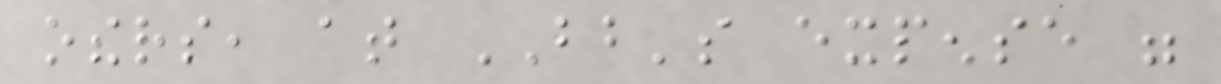others, at BB's expense were
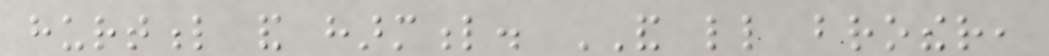hurtful and harmful. AND little brother,
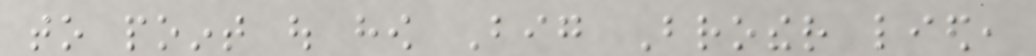to point out how Big Brother lied,
